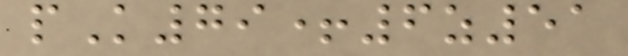pK79+6z51
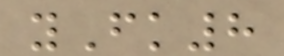yFk8
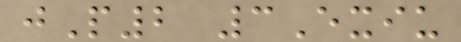jP2 3Exiu
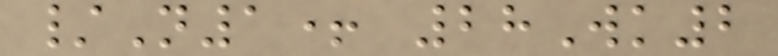/N1+ 28Wk2
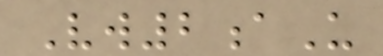Vw2aU
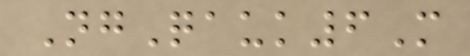NgQauk6M
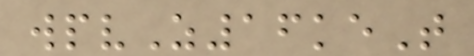wpvZ16keT
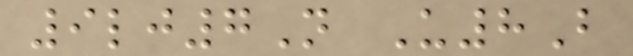9lj7N U8B
